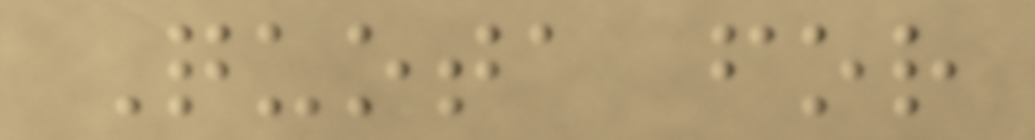Quota for
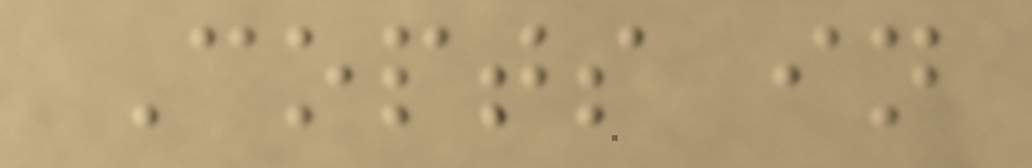Copts in
